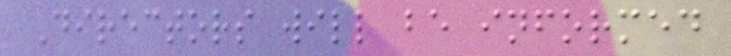Directors will be informed
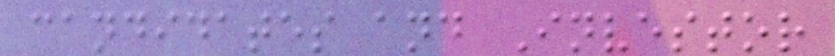candidates and Investor
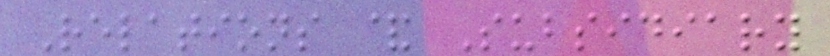Relations & Subsidiary
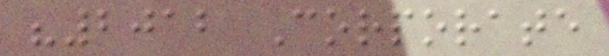"2012 Corporate
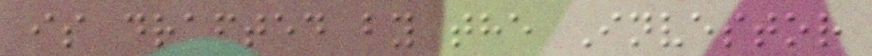is drafted by the Investor
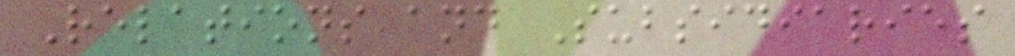Relations and Subsidiaries
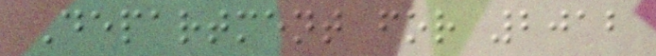Department for 2012
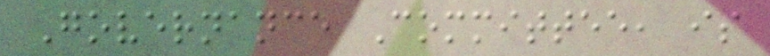Governance Committee, is
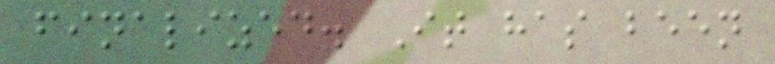finalized. It has been
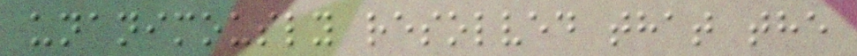unanimously resolved that the
